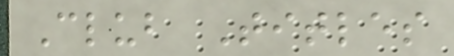Club Titles
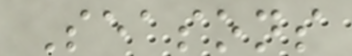Seasons
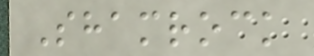Shamrock
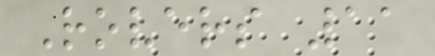Rovers 11
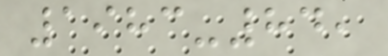1983-84,
